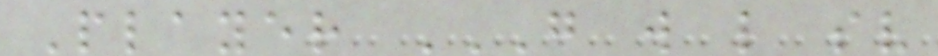Player G W L SV
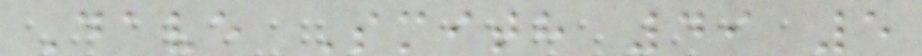Dave Smith 49 5
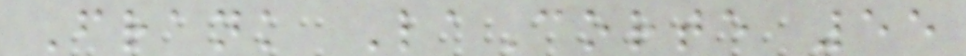Frank LaCorte 55
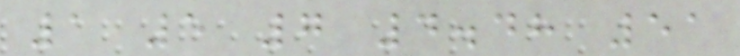1 5 7 4.48 51
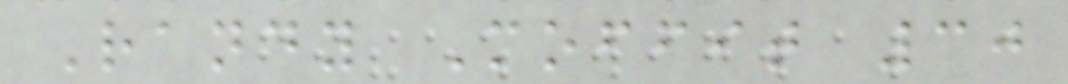Randy Moffit 30
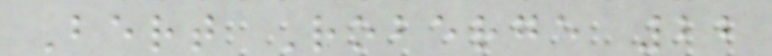Bert Roberge 22
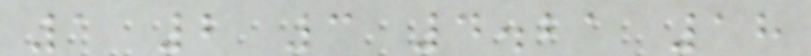1 2 3 4.21 18
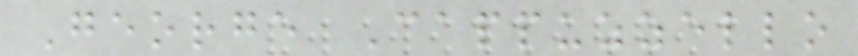George Cappuzzello
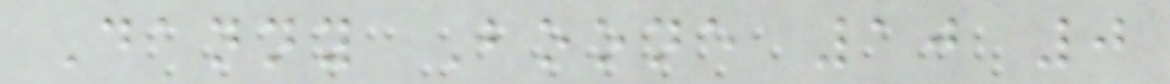Danny Boone 10 0
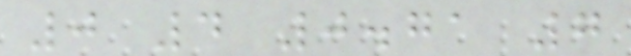0 4 0.71 7
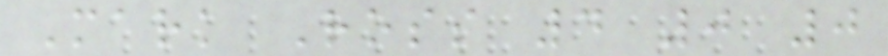Mark Ross 4 0 0
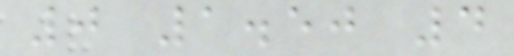0 1.50 4
